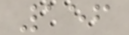156
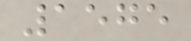1575
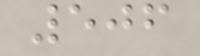506
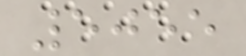5055
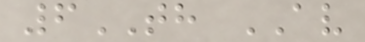6TH AV
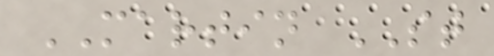MARTIN ST
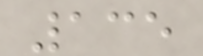135
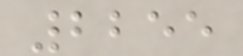2255
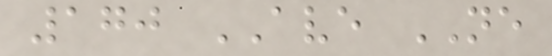170 AVE NE
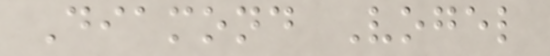Diamond Vogel
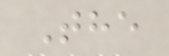The
